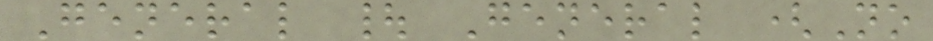General | General (No
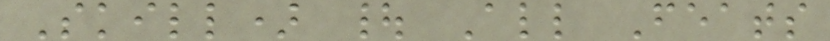Skill) | All Feats
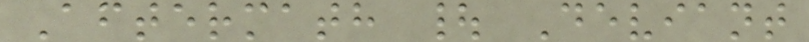Aftermath | Deviant
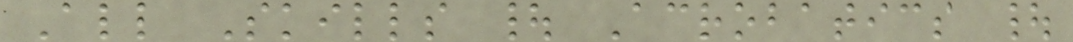All Skills | Acrobatics |
